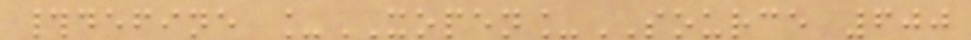#define _XOPEN_SOURCE 600
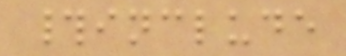#include
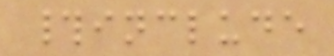#include
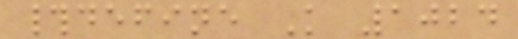#define K 1024
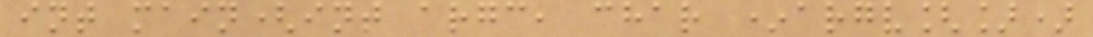int main(int argc, char *argv[])
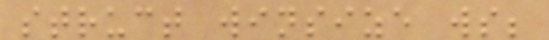struct winsize ws;
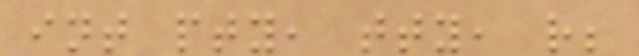int pty, tty, r;
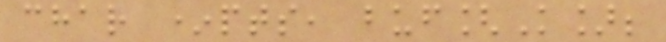char *pts, buf[K];
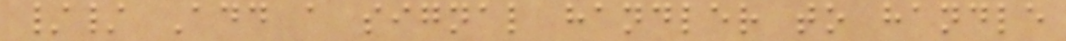// Add a signal handler to handle
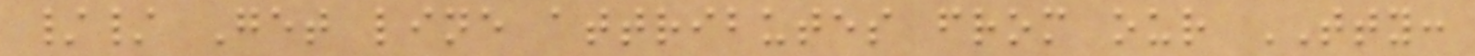// Get line attributes from our TTY:
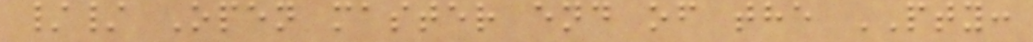// Open master end of the PTY:
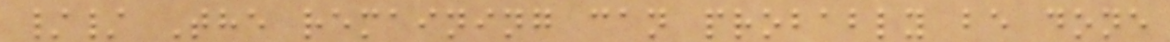// The remaining can probably be done
